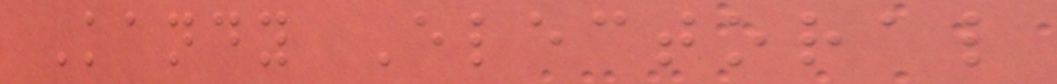Kandy Electoral
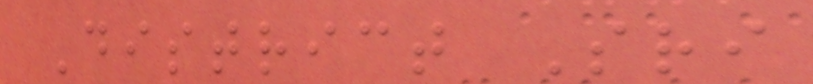District Sri
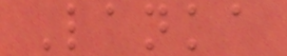Lanka
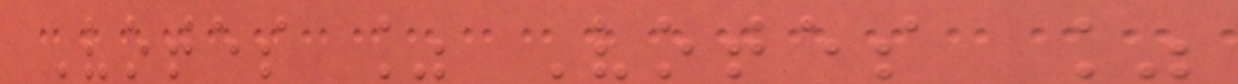Votes % Votes %
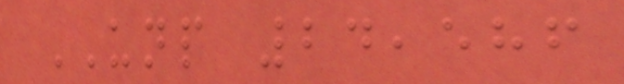UNP 24,586
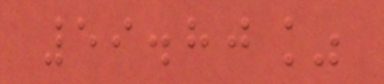59.80%
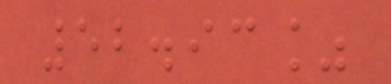52.93%
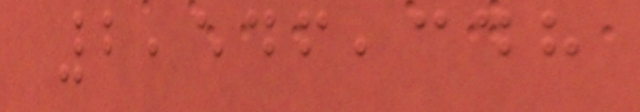2,546,348
